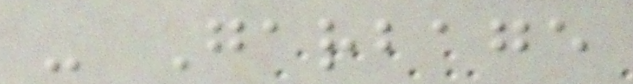- Garbage
